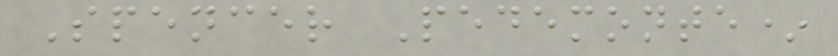Spencer Pedemonte*
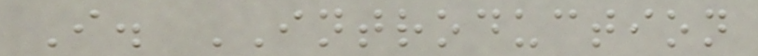I. INTRODUCTION
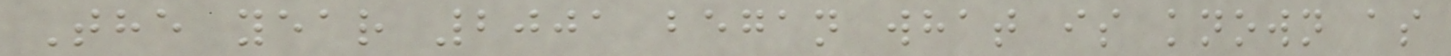The year 2001 began what is known as
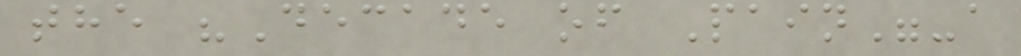the "Decade of Pain"-a
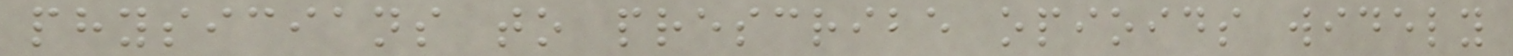physicians to prescribe opioids widely
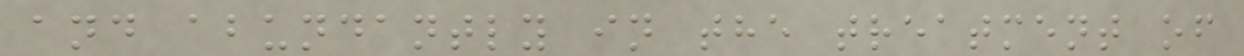and abundantly in the treatment of
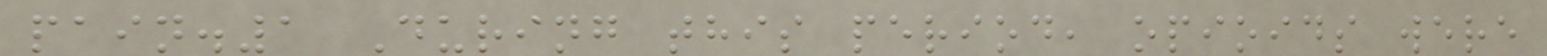pain.1 During this period, opioids were
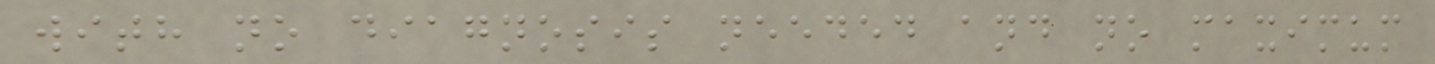with no diagnosis needed and no maximum
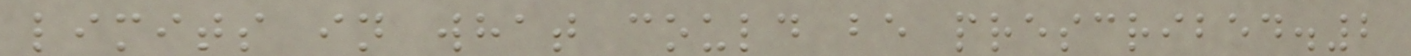limits in what could be prescribed.2
